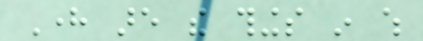Here are the things in which
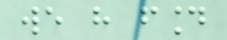we have found
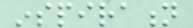inspiration
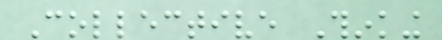Collective Thinking
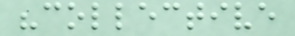"collective
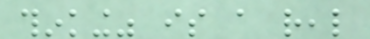thinking" is a real
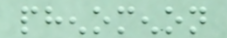phenomenon
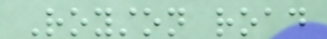Royston road
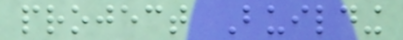project Building
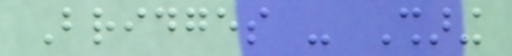Bridges - Sharing
